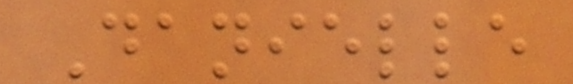Danielle
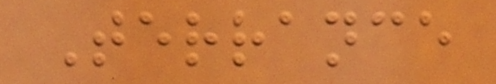Terrance
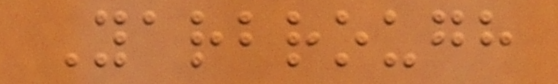Yarbrough
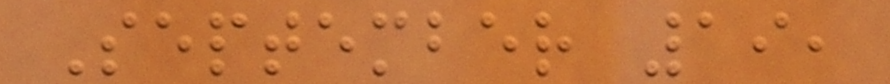September 19,
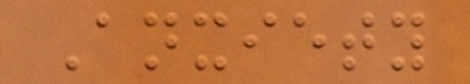Anxiety
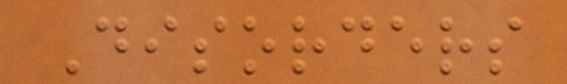Disorders
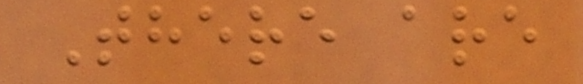There are
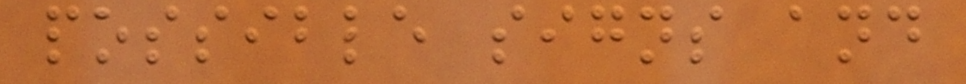possible signs and
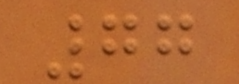77
